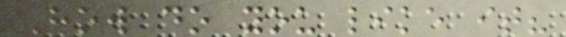How do you like it?
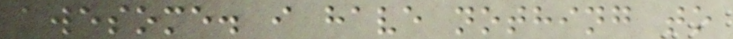awesome. i have nothing to
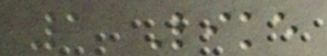1 Like
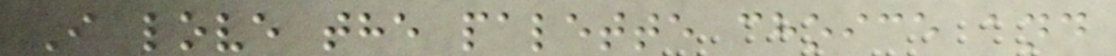I love the palette choice and
